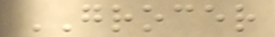GROCER
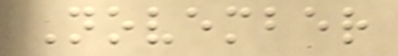November
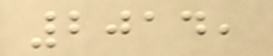2014,
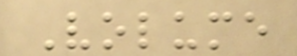Volume
